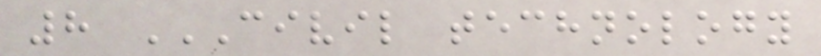8 CIVIL TECHNOLOGY
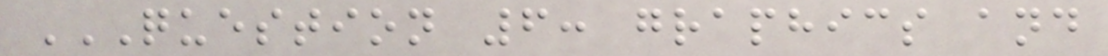QUESTION 6: GRAPHICS AND
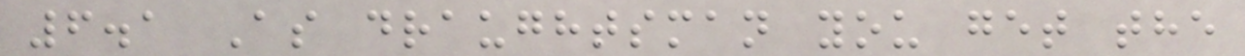6.1 As draughtsman you get the
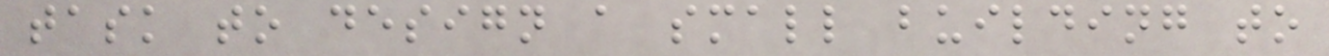task to design a small building to
